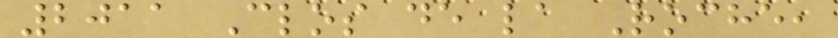2011 Clos de la Roche,
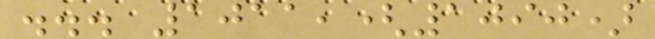... 1011,(1090)
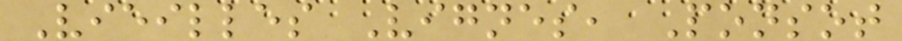Vieilles Vignes, Ponsot
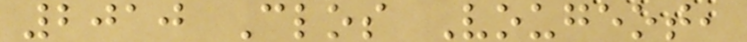2010 Clos Vougeot,
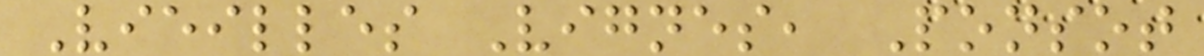Vieilles Vignes, Ponsot
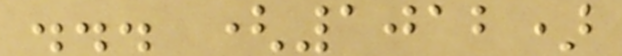... (1012)
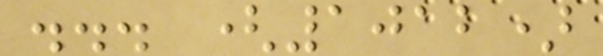... (1012)
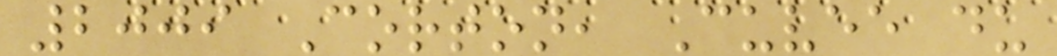2009 Corton, Cuvee du
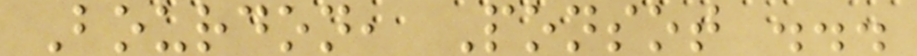Bourdon, Ponsot ...
